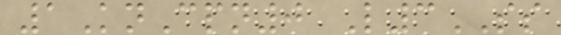1KnCpn0 L3SS
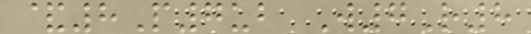&8P7ub W7R8
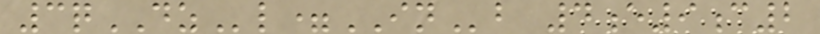3qDZl=INb 4e9c2
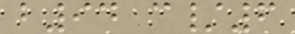b94 c/6
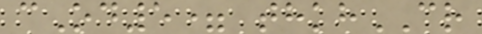cOd5= thkhCR
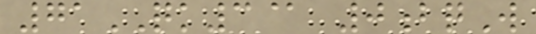71QK3@ 0bqW
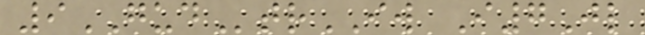9GUDtrIW I7Jl
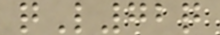qL72q
